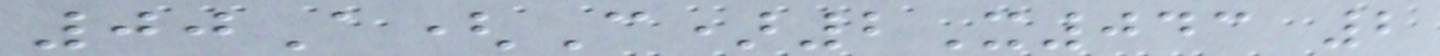00A(C)2X043 2
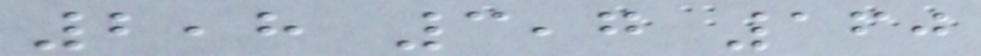2,8 3,7 160
